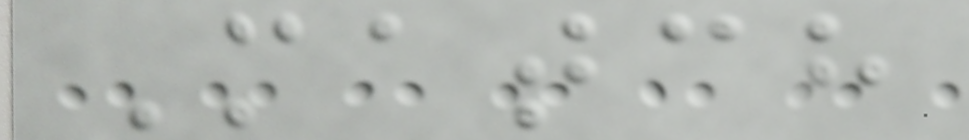Match
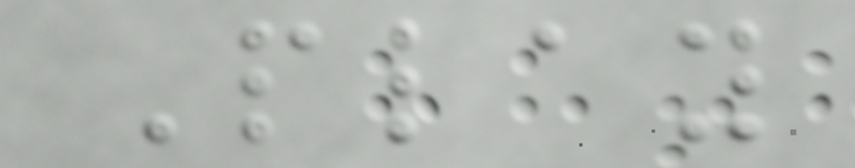Play
